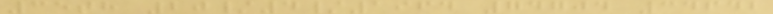35th 20/4/1964 74704 34642
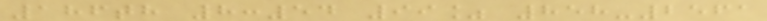186th 8:54 99% 858-2561
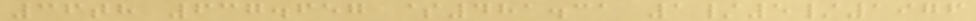36th 637.657 $481.31 1/5/1976
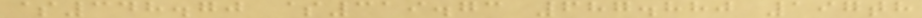$348.70 $319.73 687.880 197th
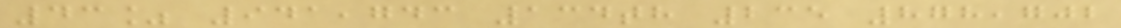43% 941,743 134th 235 878,702
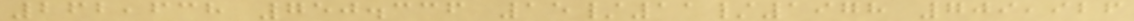262,638 750.336 15/11/1978 709,926
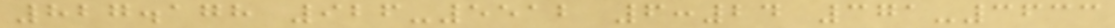827.178 926-5512 6:24 371-3633
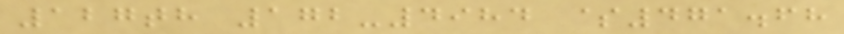127th 172-4984 $471.68
